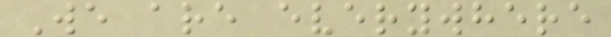We are everywhere
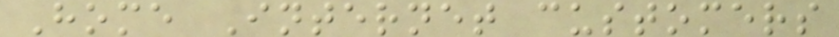Home Internet customers
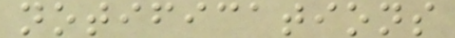notifications
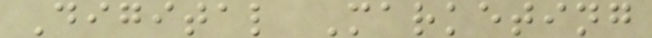Digital Marketing
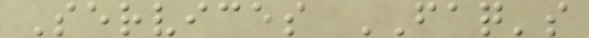Services FAQ's
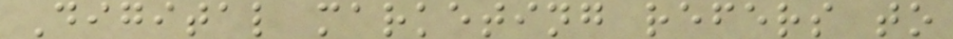Digital marketing refers to
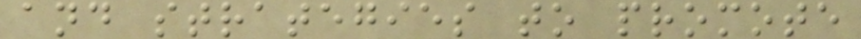and strategies to promote
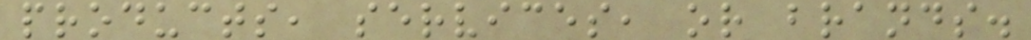products, services, or brands.
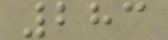283
